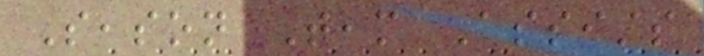Season Team Assists
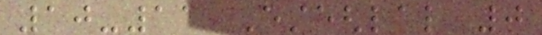10-11 Esteghlal 0
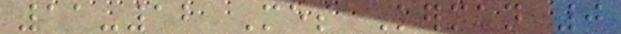11-12 Mes Kerman 0
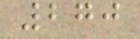270
